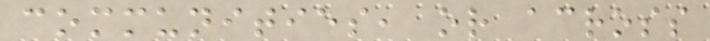communities, or across
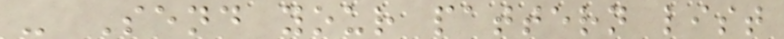- Send your pattern list
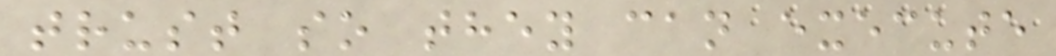trust so they can execute
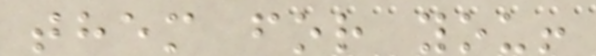them for you!
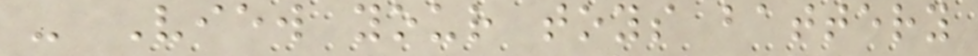- View your toys battery
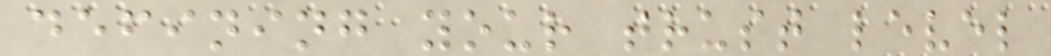defining your trust level
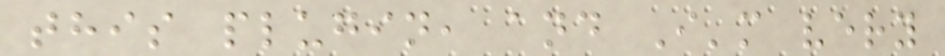this plugin, and I'm very
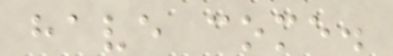have come.
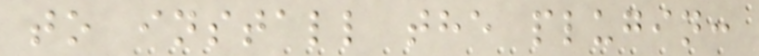to install the plugin:
